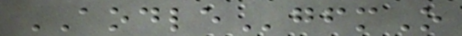AODLEgfmO
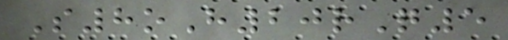S8oH20rQ5
